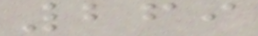269
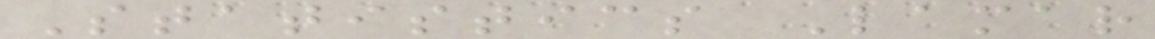Statistics Lamar
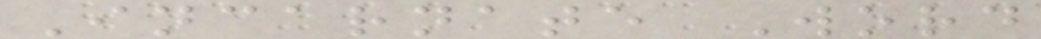Incarnate Word
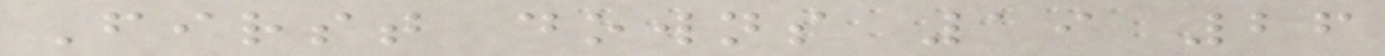First downs 19 26
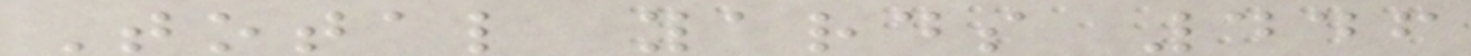Total yards 446
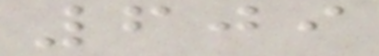609
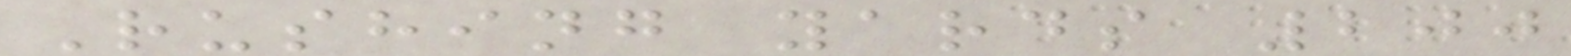Rushing yards 200
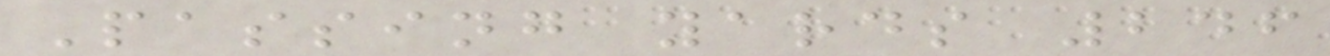Passing yards 246
